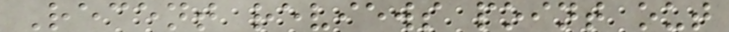Recent reviews point out
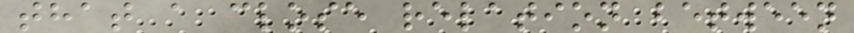that a close relation between
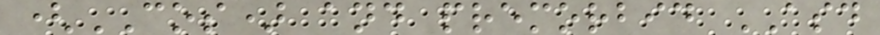(COS) and premorbid ASD
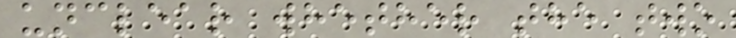unclear whether the two
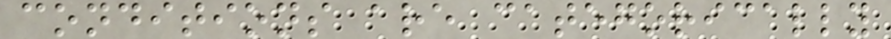conditions are categorically
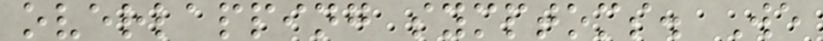overlapping symptoms. We
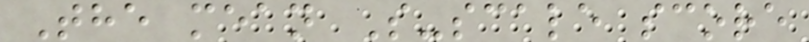The mean S-scale score
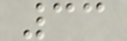33
